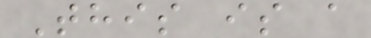This is a
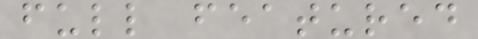full featured
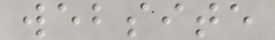website
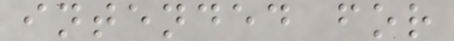intended for
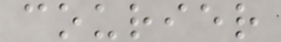courier
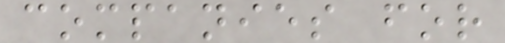companies for
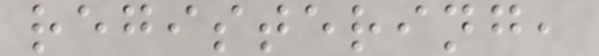registering,
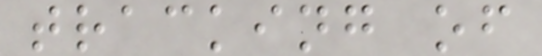tracking of
